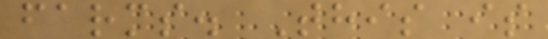farms. This is
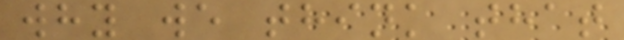why we think that
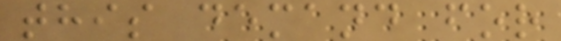this demand for
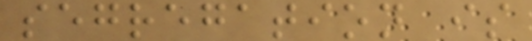segregation is
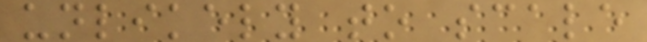unlikely to scale
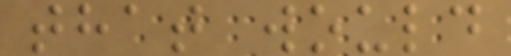that would
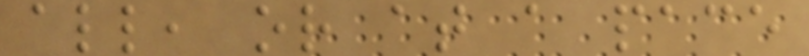all, or at a pace
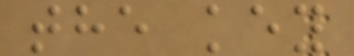the key
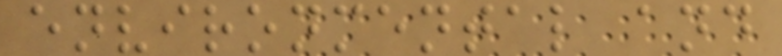environmental and
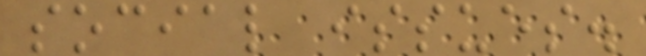social issues.
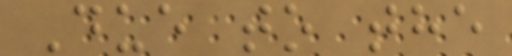Due to the
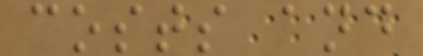costs and
